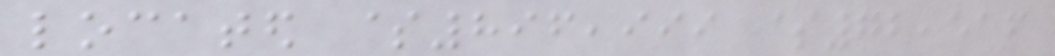located $896,999 $72,516
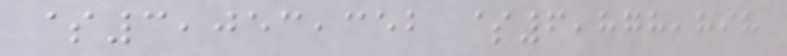$3,053,352 $6,878,898
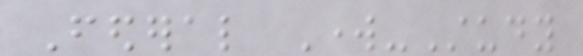Federal Work-Study
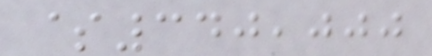$340,000
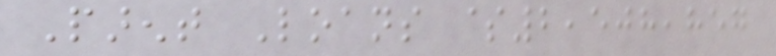Parent Loans $2,508,857
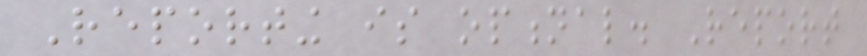Reporting is optional. Report
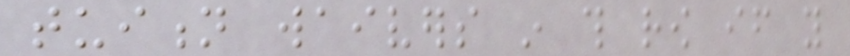tuition waivers in this row if you
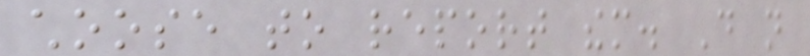choose to report them. Do not
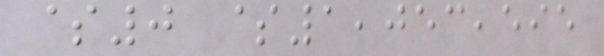$0 $1,053,595
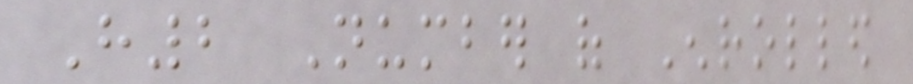H2 Number of Enrolled
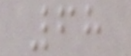68
